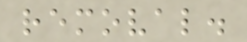removal.
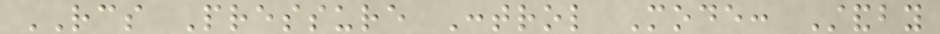RCS Pressure Control Mode: Standby
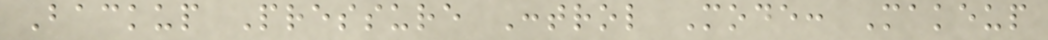Backup Pressure Control Mode: Makeup
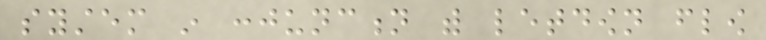system in conjunction with letdown flow
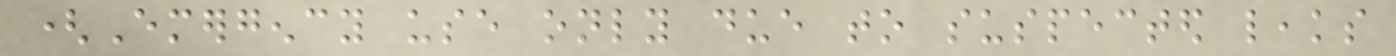(Emergency use only due to suspected leaks
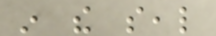in the seal
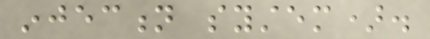injection system).
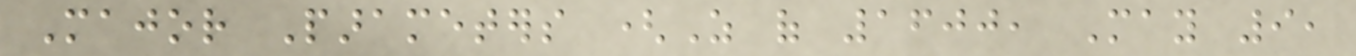Major Parameters (As of 1600, May 9,
